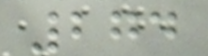274
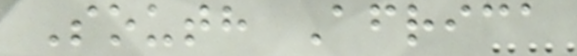South Africa
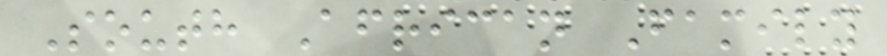South African Family
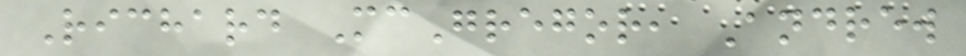Richard McGregor, Andrew
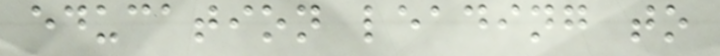education leading to
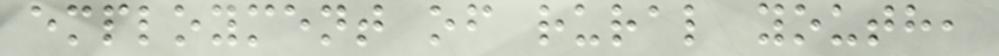employment of rural youth,
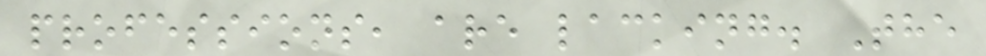professions, are lacking. The
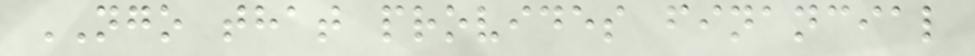NGO that provides financial
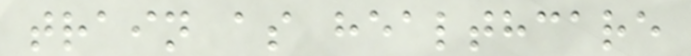train as healthcare
